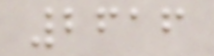2616
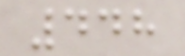448
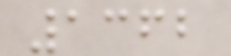1362
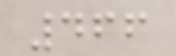466
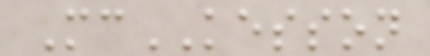McKESSON
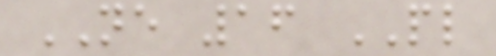NE 16 PL
